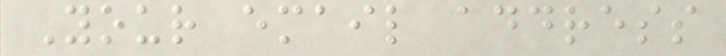Your email address
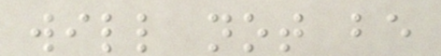will not be
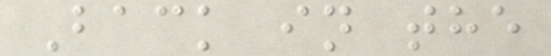Back in the
